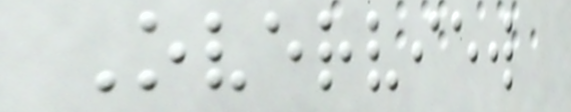Overview
